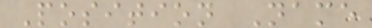Position Name
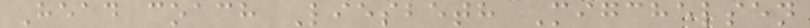Head coach Liesbeth Migchelsen
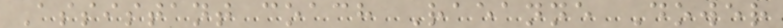Assistant coach Raeanne Dower
